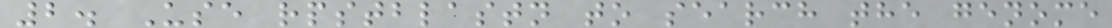2. Use rpstblastn to search the genome
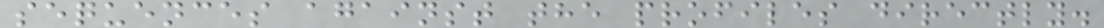sequences against the profiles directly.
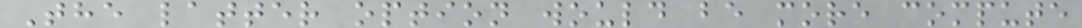The latter option would be more compute
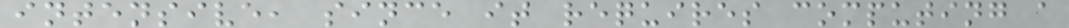intensive, since it requires computing a
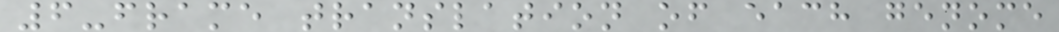6-frame translation of each genome
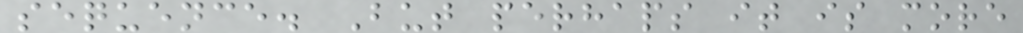sequence. But perhaps it is more
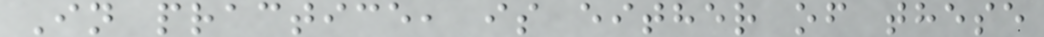In practice, is either of these
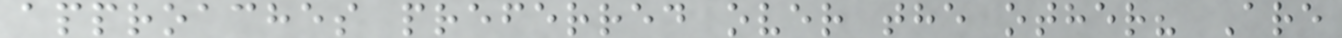approaches preferred over the other? Are
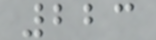223
